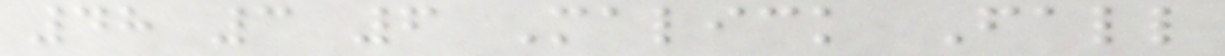48 3 6 Malick Fall
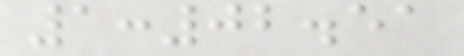1:02.51
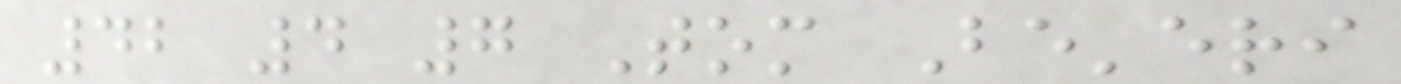42 4 7 Tom Be'eri
